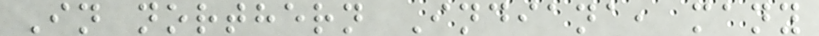In northern Indiana, many
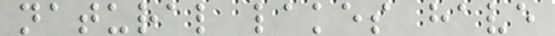natural lakes have
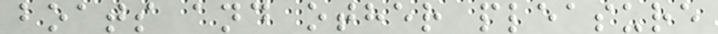boats and other pleasure
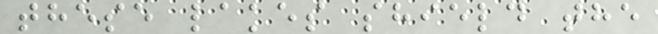these lakes shield the
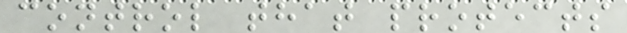control that protects
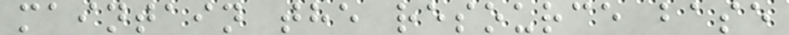maintain the resource base
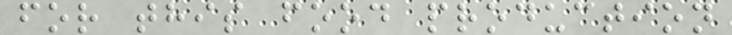for this food production
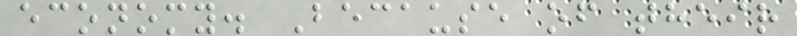economy. Because of their
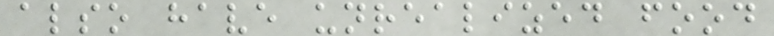also have unrealized food
